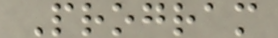Program
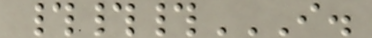###I.
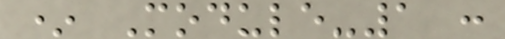* Module-1 :
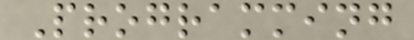Programming
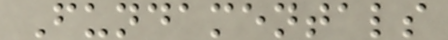Fundamentals
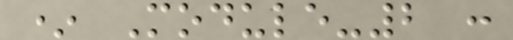* Module-2 :
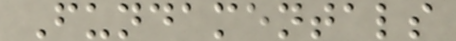Fundamentals
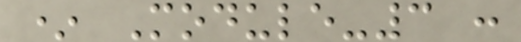* Module-3 :
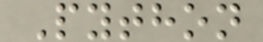Python
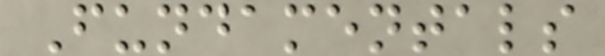Fundamentals
